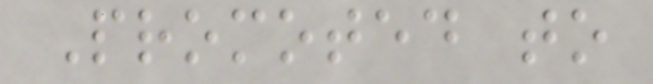Promoted to
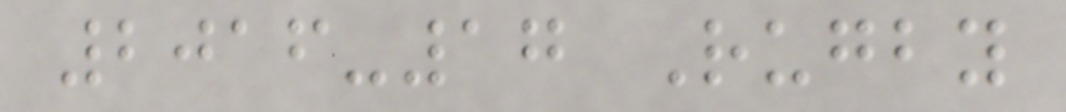2016-17 Rugby
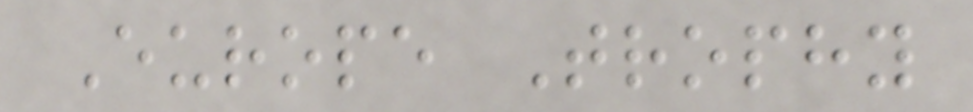Europe Trophy
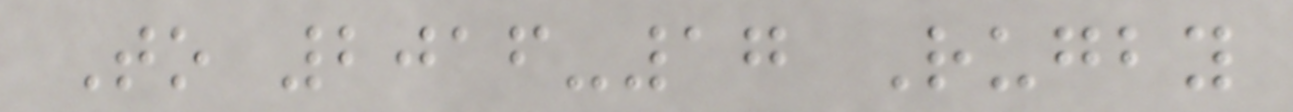To 2016-17 Rugby
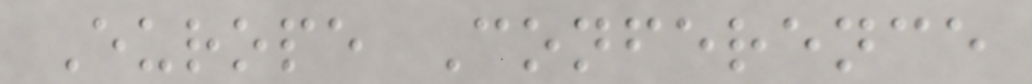Europe Conference
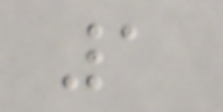1
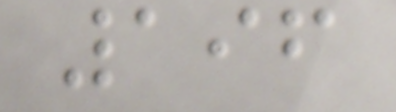196
